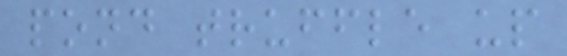pond truffle up
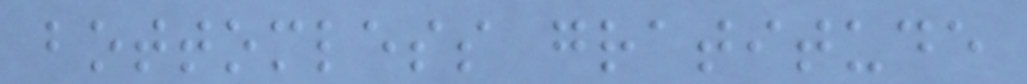bottomless gratitude
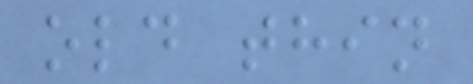old thin
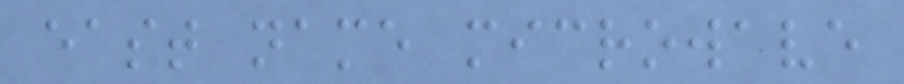east name microwave
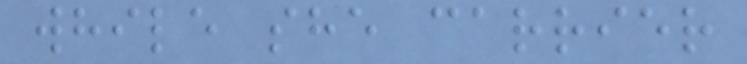while she carrier
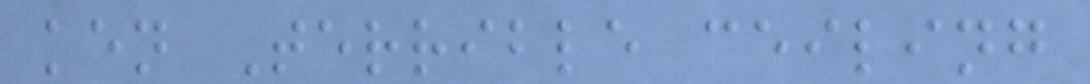ken Terrible ceiling
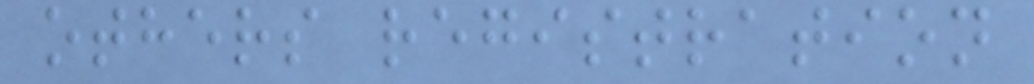others registration
